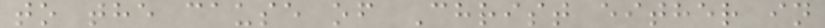to the cause of Christ either in
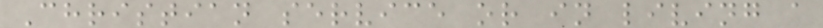Christian service or in living a
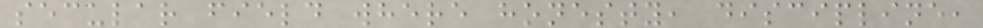secular field where honesty, discipline,
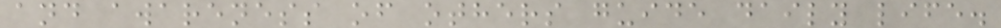and awareness of others guide daily life.
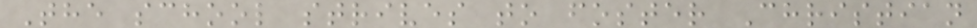The school strives to foster Christian
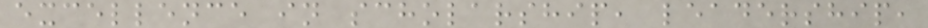excellence in scholarship, leadership,
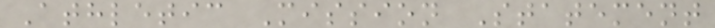Athletic Mission Statement
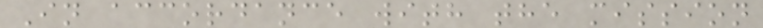In accordance with the mission
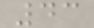43
